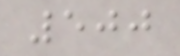500
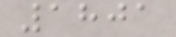1801
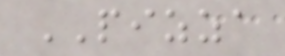PIZZA
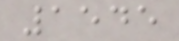1545
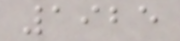1925
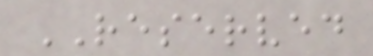RESERVED
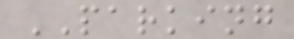PARKING
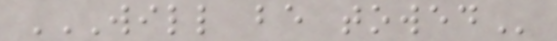WILL BE TOWED
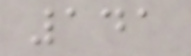141
